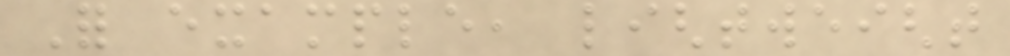For example, lightweight
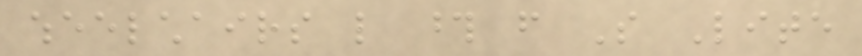wheelchairs like those from So Lite
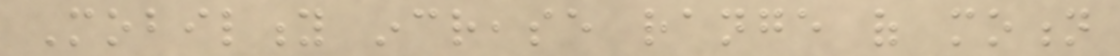Mobility increase range of motion
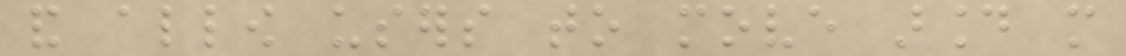and allow users to move around more
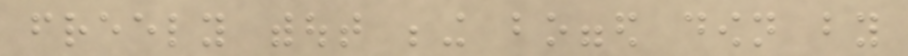freely without being bogged down by
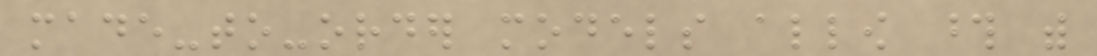made-to-order models allow those with
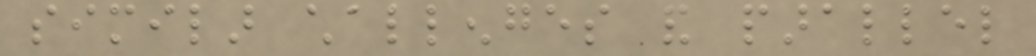similar challenges and parallel
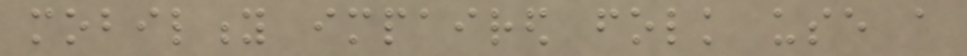mobility impaired folk use a
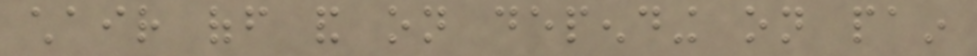chair off and on depending on pain
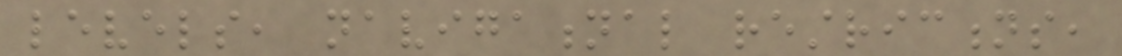levels, navigational restrictions,
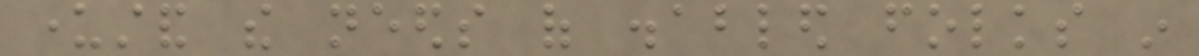understand the needs of disabled folks in
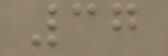37
